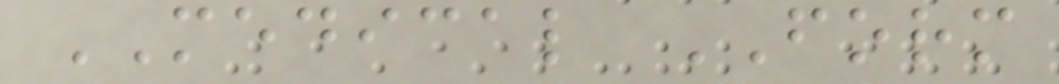MEDICAL FORM
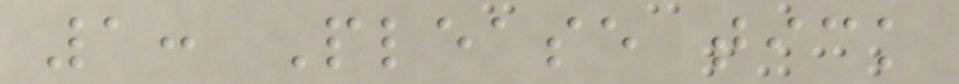1: Please tick
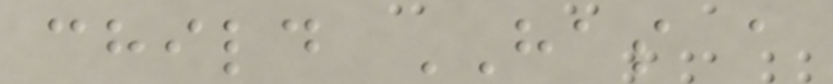child HAS a
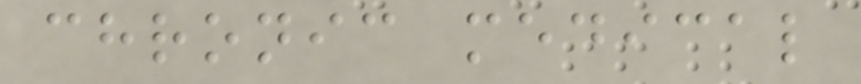chronic medical
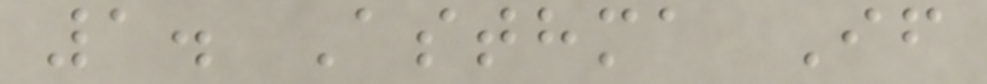1. Asthma If
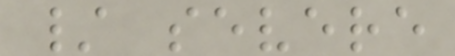/ severe
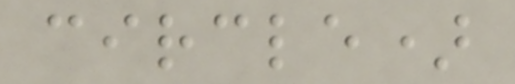circle)
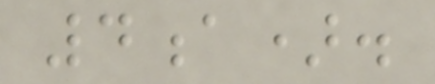4a).
